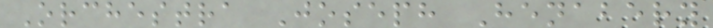Orchestra Joseph Henabery
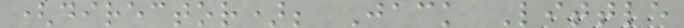(director); Jack Little
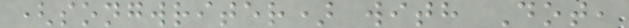(songwriter) with Dot,
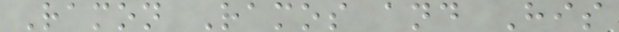Ramon Ramos and His
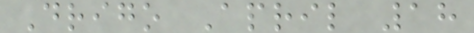Drigo April 18
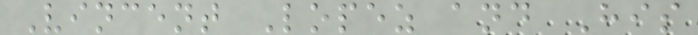Vincent Lopez and His
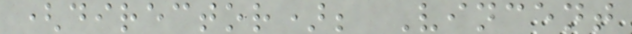(director); Vincent
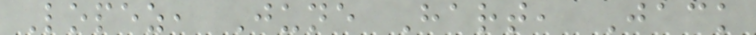Lopez, June Hart, Jack
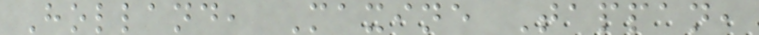Holland, Maxine Tappan,
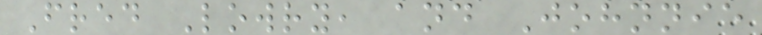Fred Lowry, and Johnnie
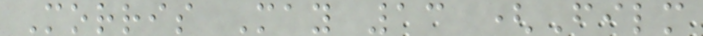Morris May 13 (Film
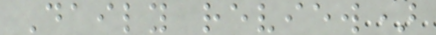Daily review)
